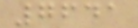7641
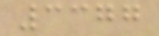3377
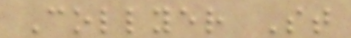Collyer St
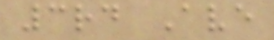3rd Ave
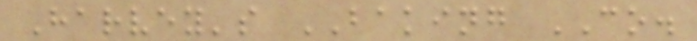Harvey's BAKING CO.
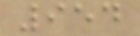954
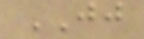JJ
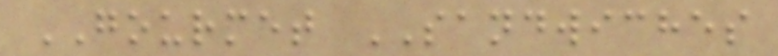GOURMET SANDWICHES
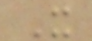X
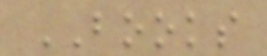BOOKS
